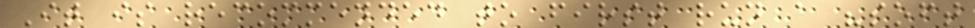It is recommended to first run a "soft
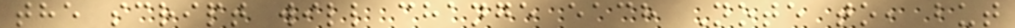the script will change each Note to, but
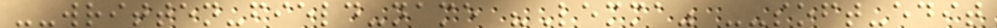--written-field-name "Lemma" --soft-edit
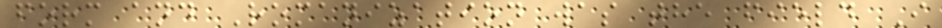form and Romanization was the field I
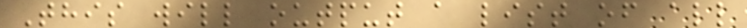This will output a list of all
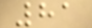81
